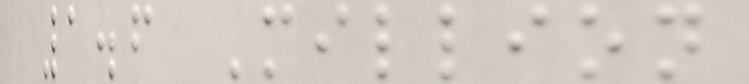1.6 Million
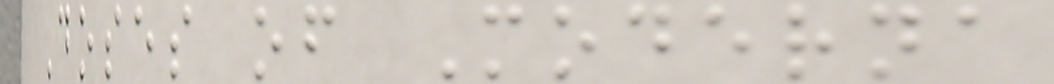Doses of Moderna
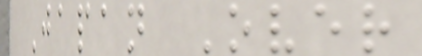Japan Over
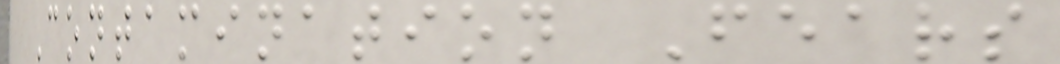Contamination Fears
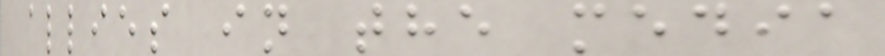allies in the media
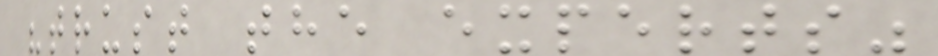"trust the experts"
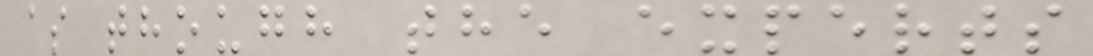as though the experts
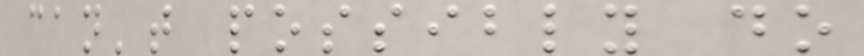can't possibly do
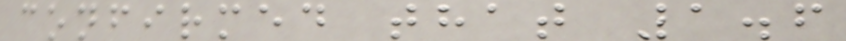confirmed that 1.6
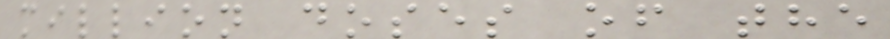million doses of the
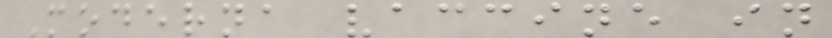Moderna vaccine in
